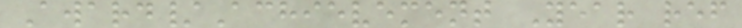Award/Achievement Year ref
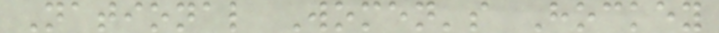National Women's Hockey
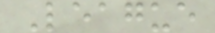League
